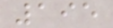195
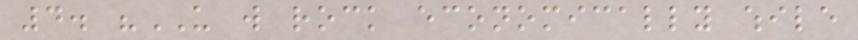4. "US will rock economically while
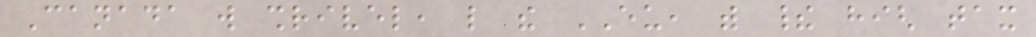Canada will shrivel, like the EU, with their high tax
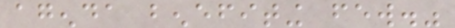agenda benefiting few."
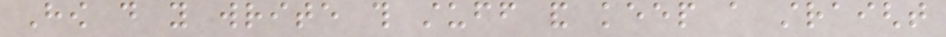How do you write this stuff and keep a straight
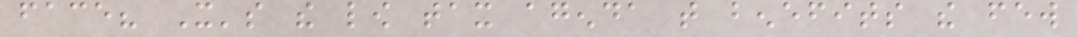face? It's the low tax agenda that benefits the few
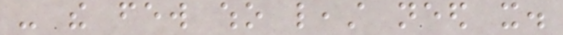- the few who least need it.
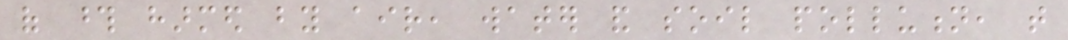of those harmed by air, water and soil pollution, that
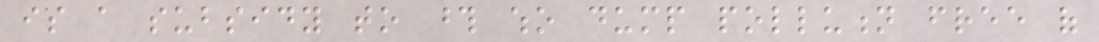is a subsidy to those who dump pollution free of
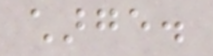charge.
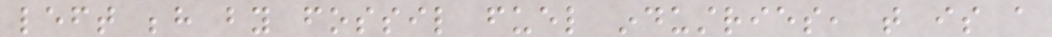left behind by fossil fuel industries, that is a
